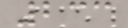233
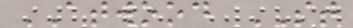ATWOOD ST
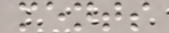ments
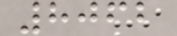8062
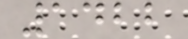1422
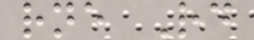rne Rd
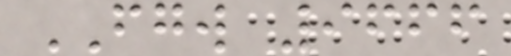FGW 9666
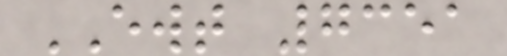EWT 7351
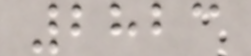2823
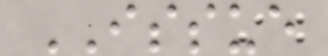ISSUE
